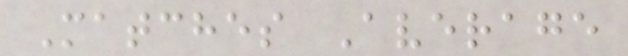Matches Average
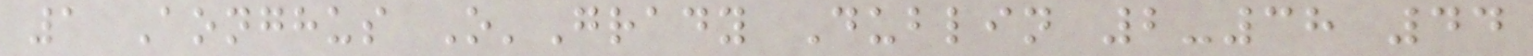1 Aonghus O'Grady Dublin 2-38 44
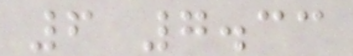6 7.33
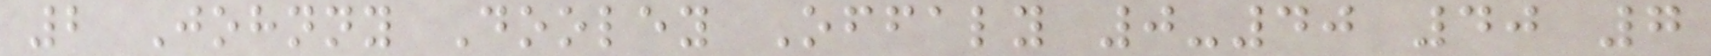2 Johnny Dooley Offaly 0-40 40 7
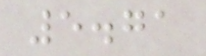5.71
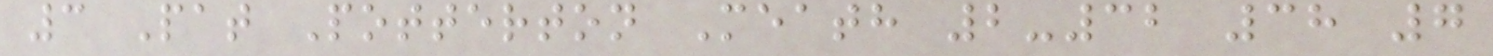3 Pat Potterton Meath 2-32 38 7
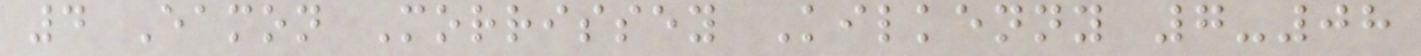4 Eamon Morrissey Kilkenny 7-08
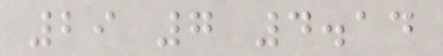29 7 4.14
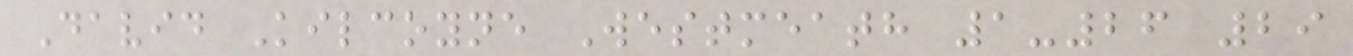David Kilcoyne Westmeath 1-26 29
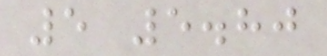5 5.80
